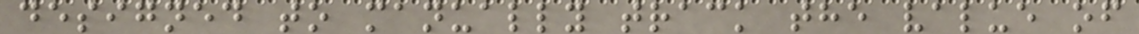designed to manually track the value of
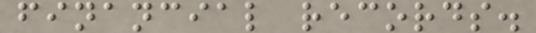financial records.
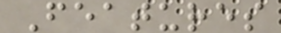Features
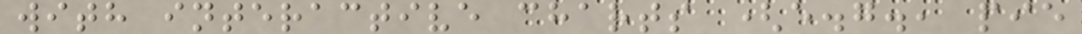with interactive charts (e.g., pie
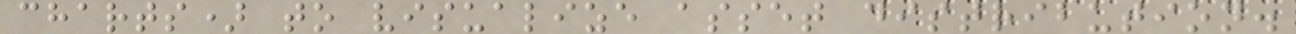charts) to visualize asset distribution.
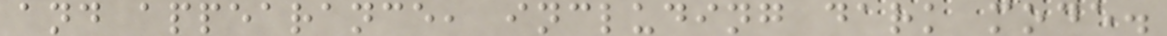and appearance, including dark mode.
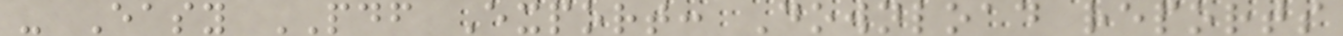- Easy PDF Export: Download reports
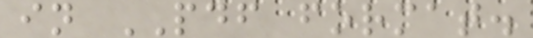in PDF format.
